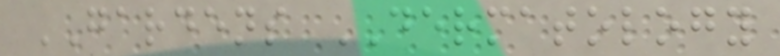GARDENS DERMATOLOGY
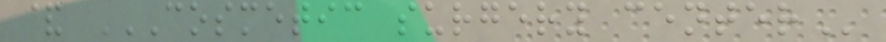& COSMETIC SURGERY CENTER
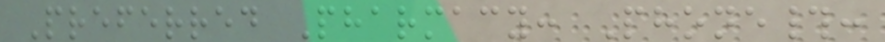Preferred Pharmacy: Phone#:
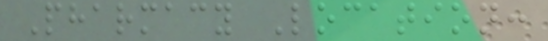Pharmacy Location:
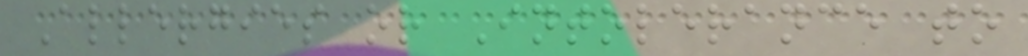Allergies or Intolerance to
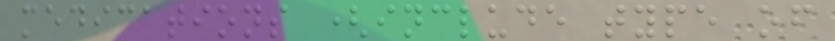medications (include type of
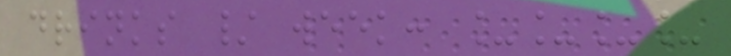drinks / week: ____
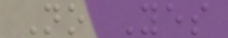No Yes
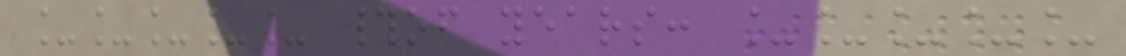_____ #of years: _____
